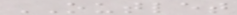OUTLET
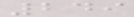249
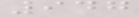947
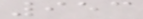953
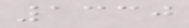1330
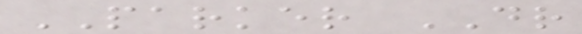PARKER DR
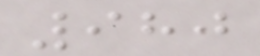980
